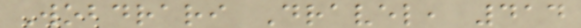Wobdrari Dravel, 414
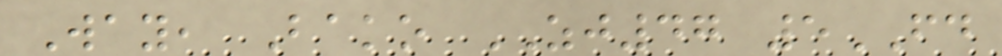Way, Bako ZJ47 5FD
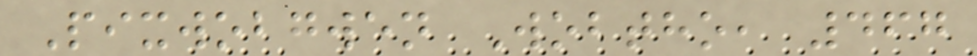Pixwobgwen Wobtho, 467
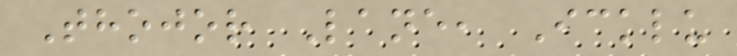Thojor Lane, Icklu
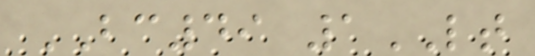BC49 1LT
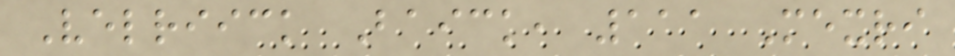Velriick Baick, 111 Mexri
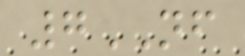7NF
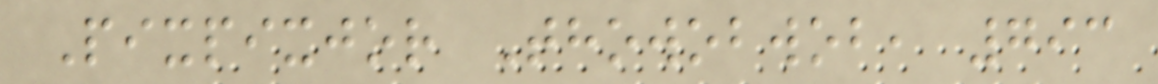Pixpixjor Thowobwob, 793
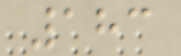183
